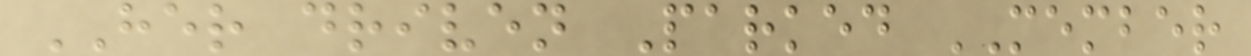HER driven Parked MEMBER
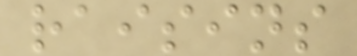raisins
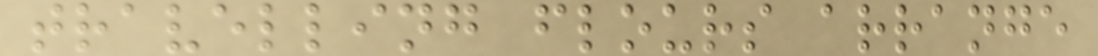travelling flours arrange
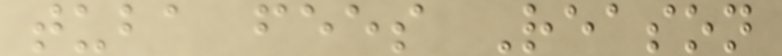tuba fees Reason
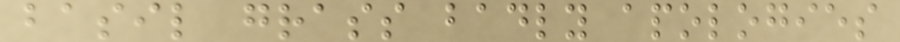basil grass badly apologies
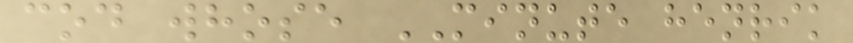cod whose MINUTE henrik
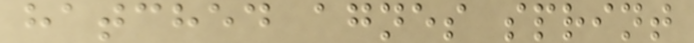hatched agnes sprint
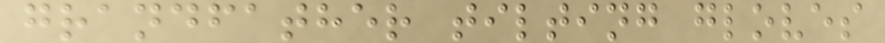grandfather tilting gloves
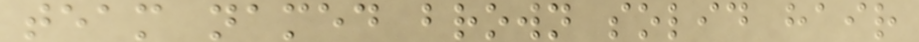team named brown solid hair
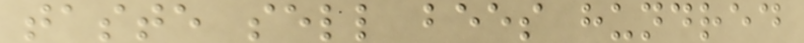taste sell bees hundred
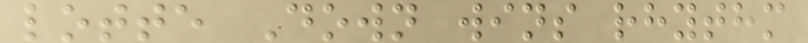lotte Down wins rhythm
